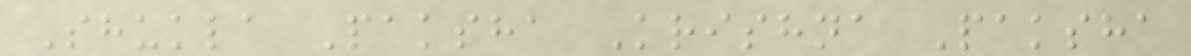Shukla Paksha Krishna Paksha
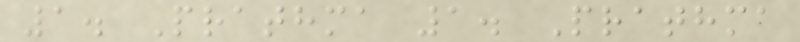1. Prathma 1. Prathma
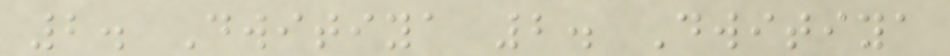2. Dwitiya 2. Dwitiya
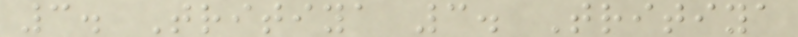3. Tritiya 3. Tritiya
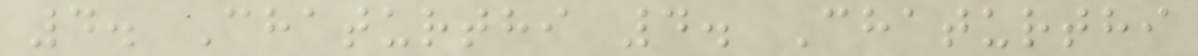4. Chaturthi 4. Chaturthi
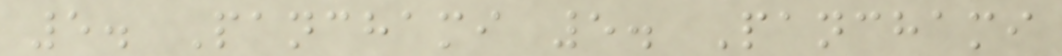5. Panchami 5. Panchami
